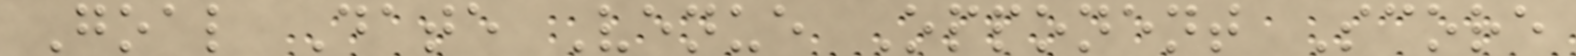Goal Date Venue Opponent Score
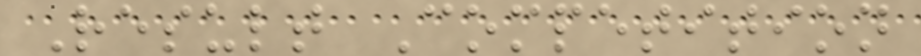Result Competition
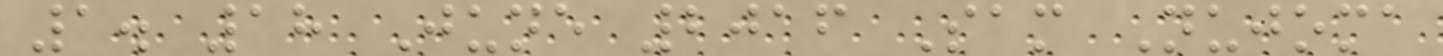1. 18 June 2016 Sam Nujoma
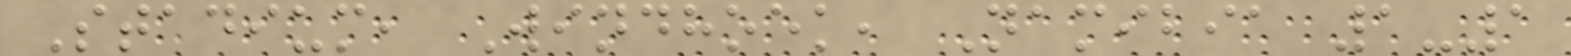Stadium, Windhoek, Namibia 1-1
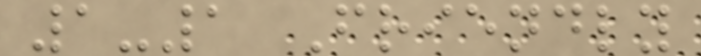1-1 Friendly
